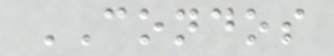CONDOS
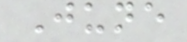June
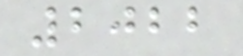2022
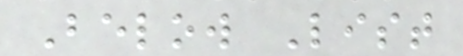Below List
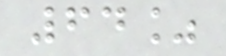64%
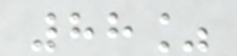88%
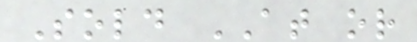Sold AT or
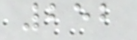252
